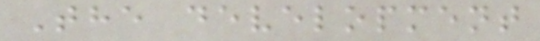The development
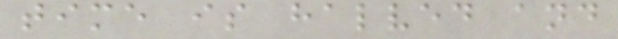time is halved and
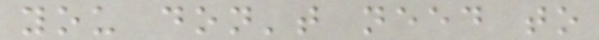you don't need to
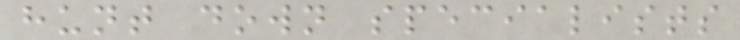hunt down specialists
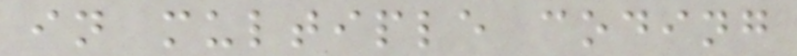in multiple coding
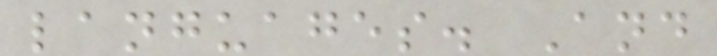languages. And
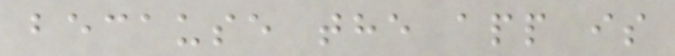because the app is
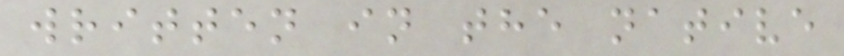written in the native
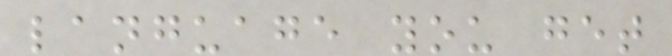language you get
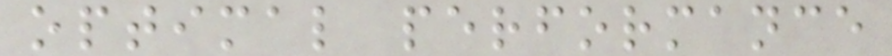optimal performance
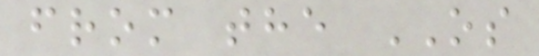from the OS
